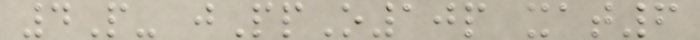4P- jPpO10p xat6
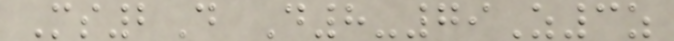Ms2D D8-79Z3z
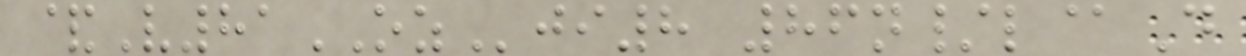&V81OZji8 86n/l@D
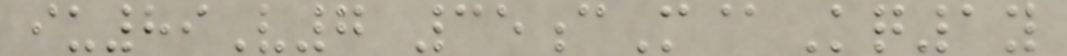iu89V7 35cM@Kq1y
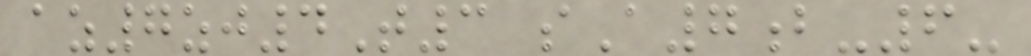az7zj4T3 sA7b-6-
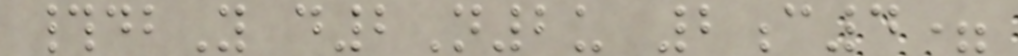#dbY d2N2u 2c4=
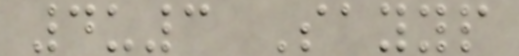4u3 Sayyp
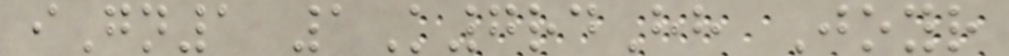iGn1 1K7rdHh Joyr
